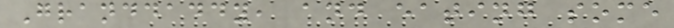Granddaddy, and eating some
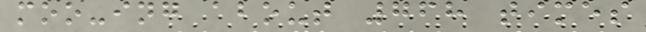moo-ing about 768 times
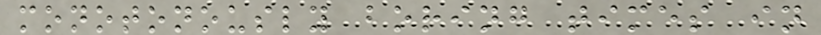monotonously boring times in
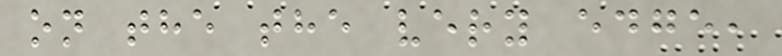on the the very edge,
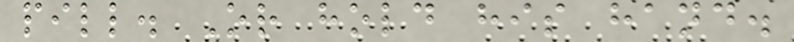pill. Or hold his hand.
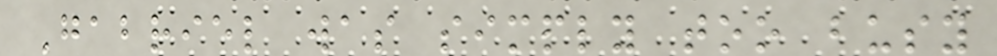Gabriel was simply too busy
